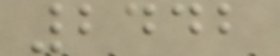2442
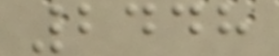2448
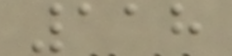118
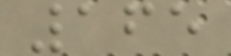165
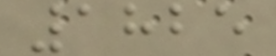1825
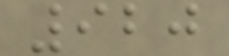920
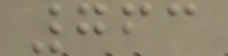763
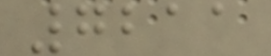7211
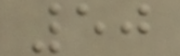50
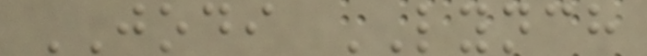JODI LYNCH
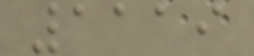1119
